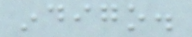indigo.
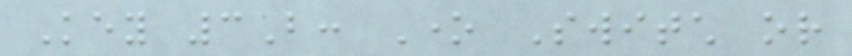Key 3B: One Switch or
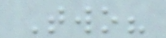Two?
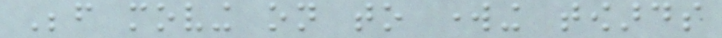Before moving on to working towards
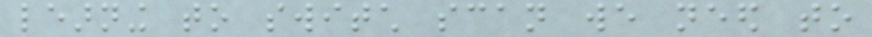learning to switch scan we need to
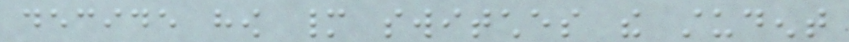decide how many switches the student
